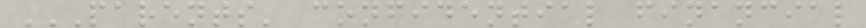PARENTS' CONFIDENTIAL FINANCIAL
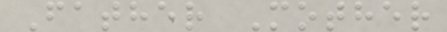Father Mother
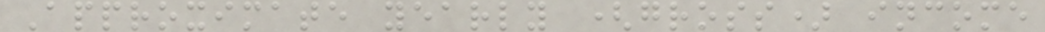Approximate yearly (gross) income
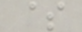$
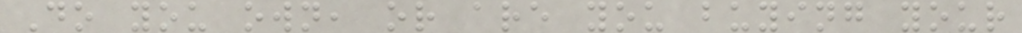Do you own, or are you buying your
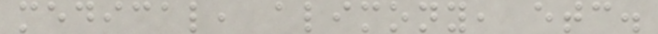medical, alimony, etc.
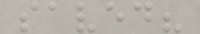saved?
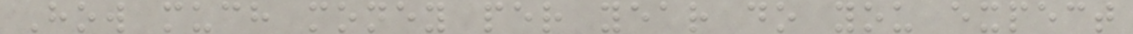How much money per year do you expect
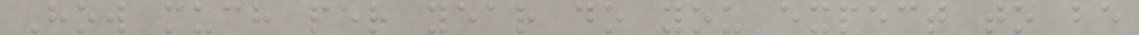How much per year do you expect to be
